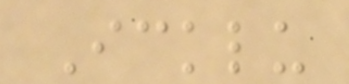Icklu
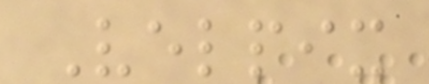Velpix
